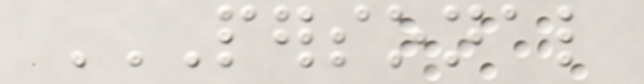PERSONAL
